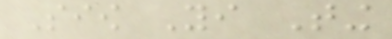Siow Yi Ting
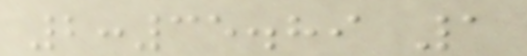2:35.89 1
